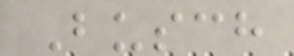Busch
